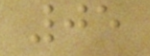05
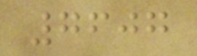7607
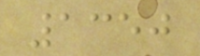1350
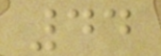44
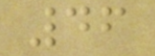46
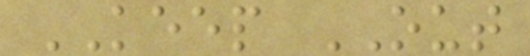KEEP OUT
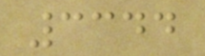3344
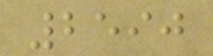2590
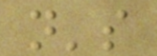n's
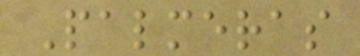Palmeras
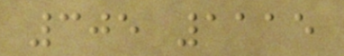305 1115
